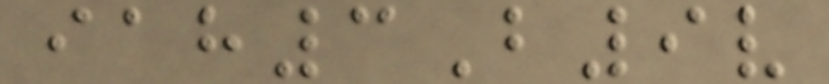iah3B9v
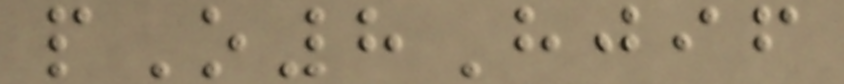pO8Hjif
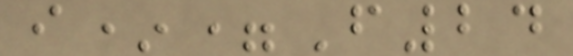i*=F24
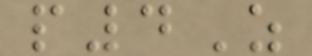p4Z
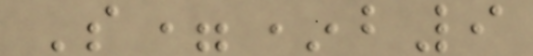S=*b9
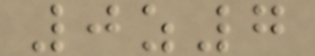0z7
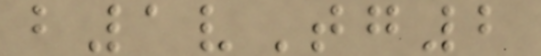b1vTg2
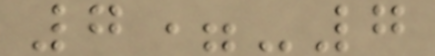7=-7
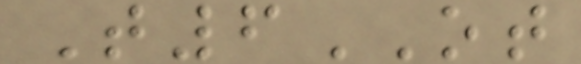T6OT
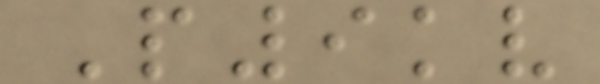P9kv
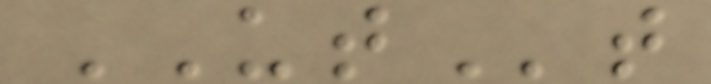UTt
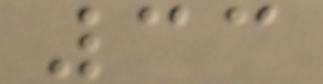33
